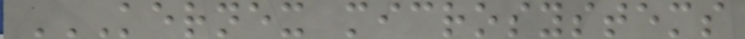KERNEX MICROSYSTEMS
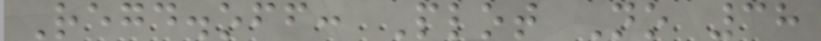Regd.off: Plot No 38
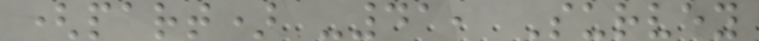(part) -41, Survey
